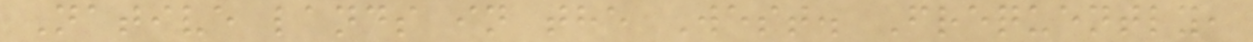Native lands in the West. Frequently,
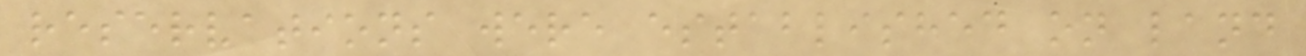reservations were established on land
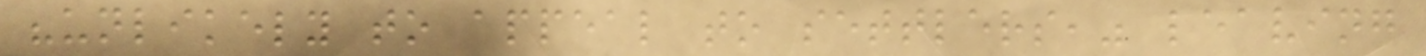"unlikely to appeal to settlers," leaving
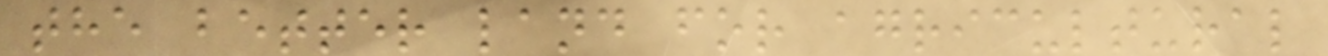the better land for agricultural
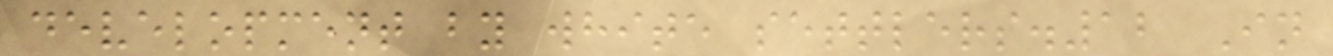development by white settlers.12 In
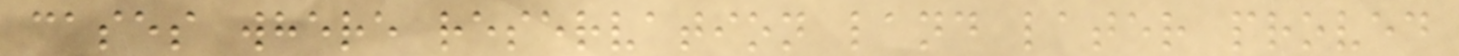cases where reservation land later proved
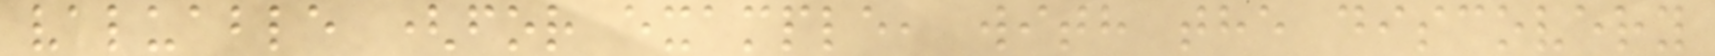valuable (for example, with the discovery
